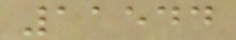11544
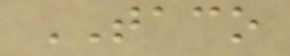TACO
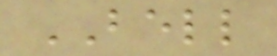BELL
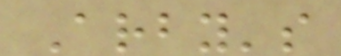Arby's
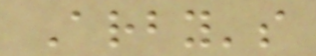Arby's
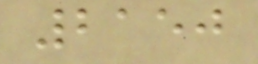2150
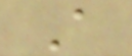A
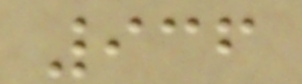936
